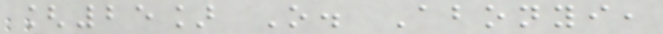[25] O. Abonyi,
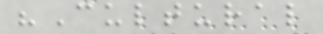"Cultural
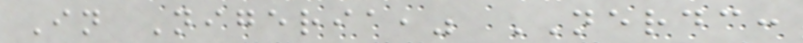In Nigeria," NERDC:
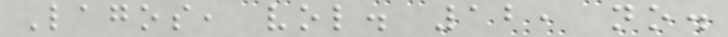Lagos, vol. 12, no.
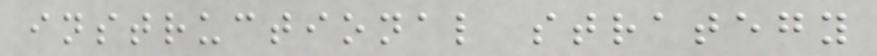instructional strategy
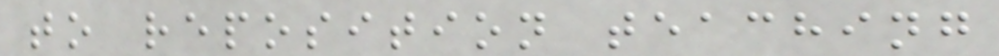to reposition teaching
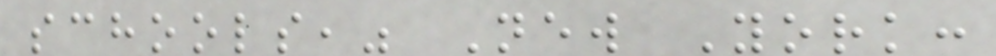schools," New York:
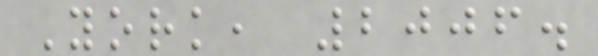York, 2006.
